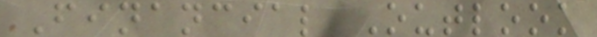Financial Outlook
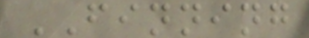FINNING
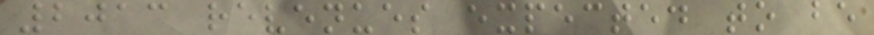2013 revenues expected to be
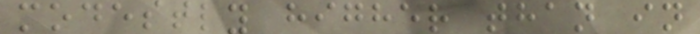modestly higher than in
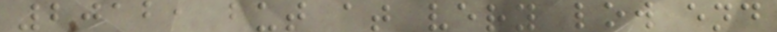2012, but at very low end
